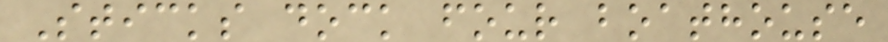Sticks dock four boathouse
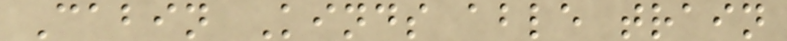Cabin Kinds able train
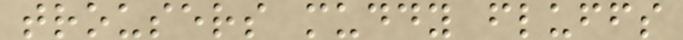trousers muddy fluffs
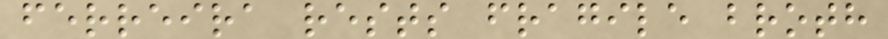ferreira rests fragile broth
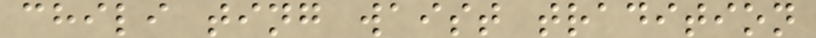chili ting waist tradition
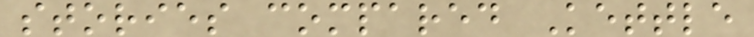stories compared Kettle
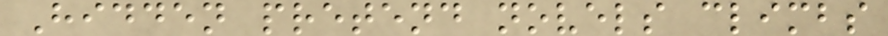Hidden pretend novels climbs
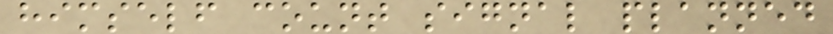himself count signal planned
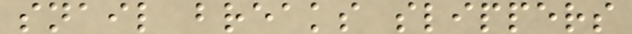snail breaks slippers
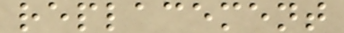replacement
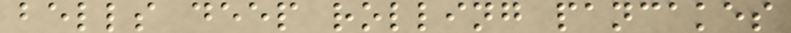bells deep rolling pancakes
